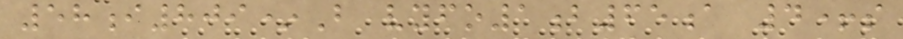58i809*B vyfo1b65a 4+s
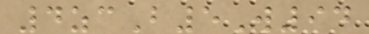4zcB5W94
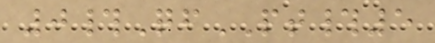0#QfPT#5
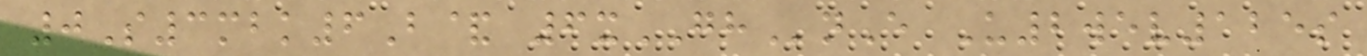0S3mbk6B& 6xGHnE U2wev125s
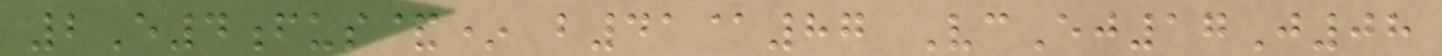2E4fus&* b41@87 VcEj17J08
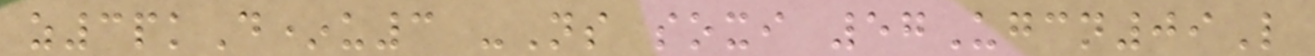z3pkD*u3 -Ns soxi 57Ugcn09L
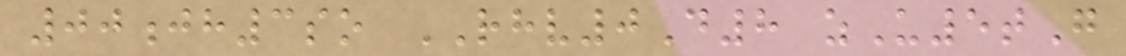00jh3so RHV0D8 zU5tG
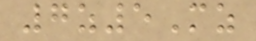7z5Mz
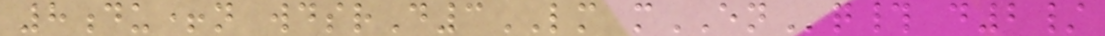8du+n wdsrD3LM mENq# d2/
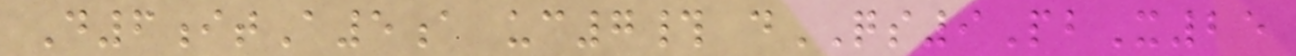D6itA5a uc7# dQS9PbX25
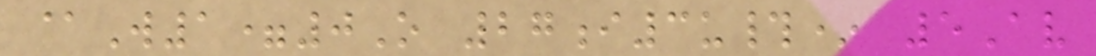@W1=0O 27i3u#* 5Av
